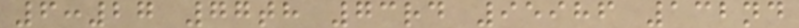6:27 77th 73rd 95986 132nd
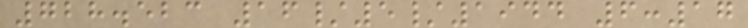728.523 16/5/1944 6:17
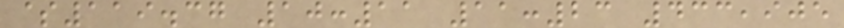$119.37 10:11 11:23 433,905
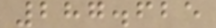287.625
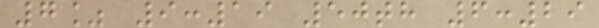7% 9:19 50th 6:29
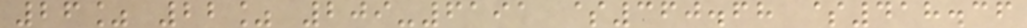26% 22% 209-6191 $360.68 $418.36
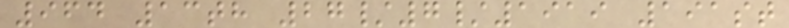964 13th 27/7/1919 191st
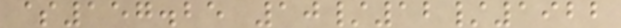$157.25 10/12/1922
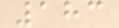183
